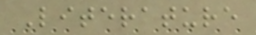Literature
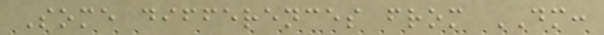Some differences from DM:
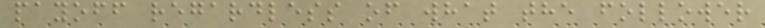payoff regardless of what the follower
